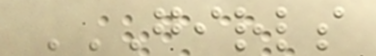GIRLS
